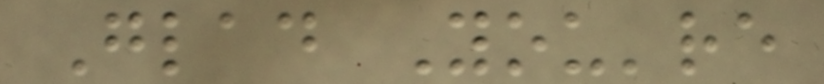Glad You're
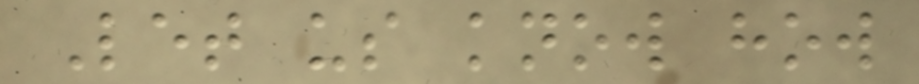Let us know how
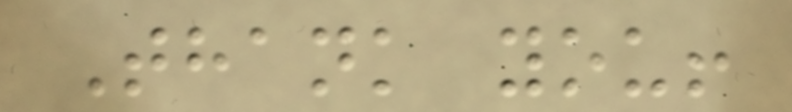Thank you!
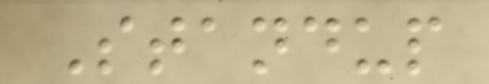Standup
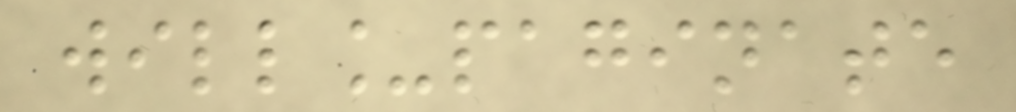will_paginate
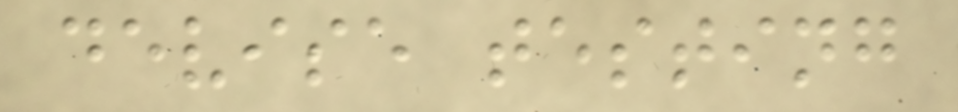devise testing
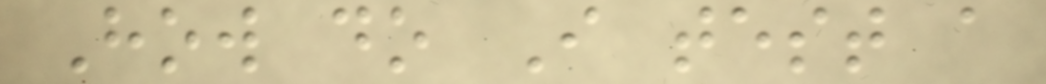How do I test a
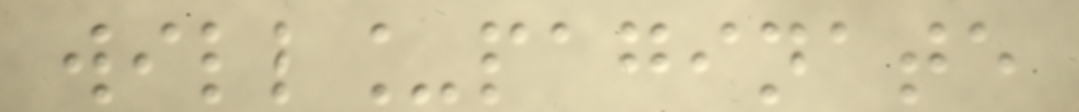will_paginate
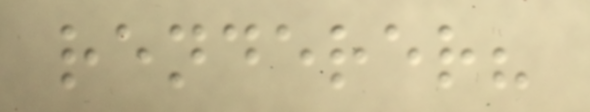renderer?
